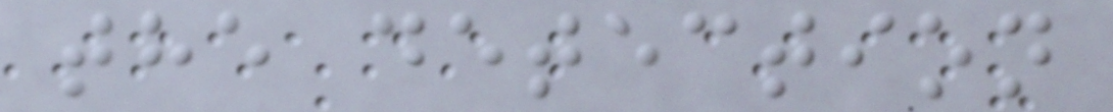the detection
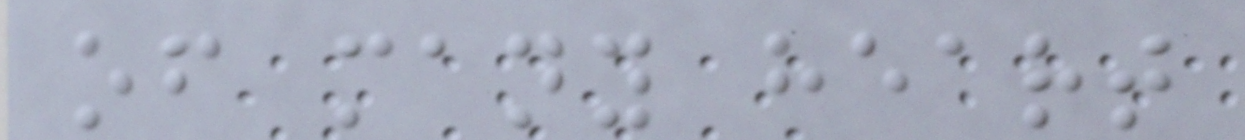of many heart
